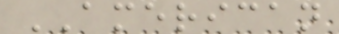AMERICAN
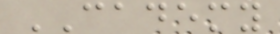CADEMY
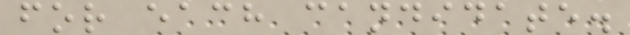for each candidate.
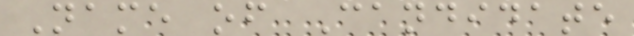Name of Candidate
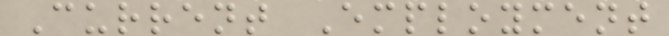Current Employment
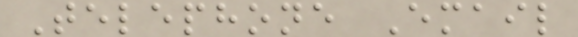Telephone Email
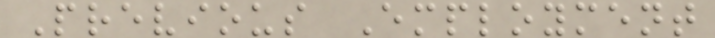Previous Employment
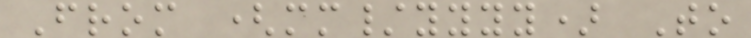From (mm/yyyy) To
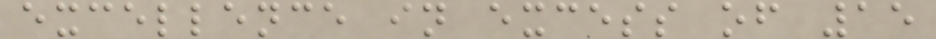excellence in excess of 15
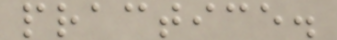practice.
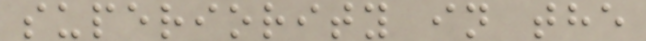superiority in the
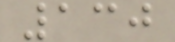130
